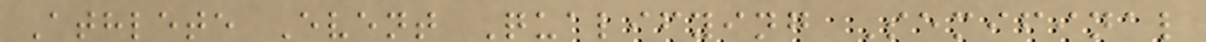Athlete Event Qualifying Semifinal
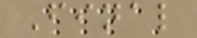Final
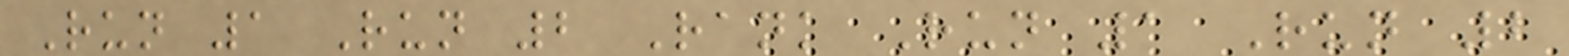Run 1 Run 2 Rank Run 1 Run 2
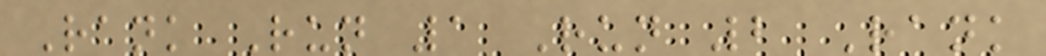Rank Run 1 Run 2 Rank
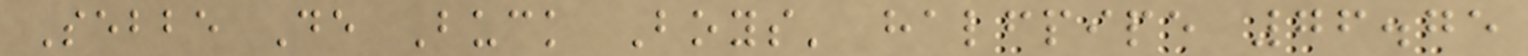Sebbe De Buck Boys' halfpipe 76.75
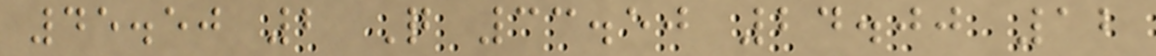45.50 2 Q 33.50 24.00 12
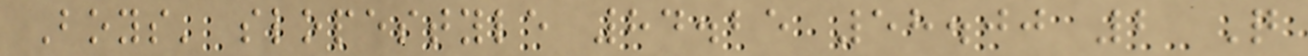Boys' slopestyle 84.25 58.00 2 Q
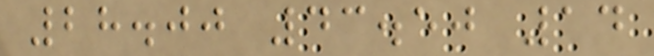28.00 43.50 14
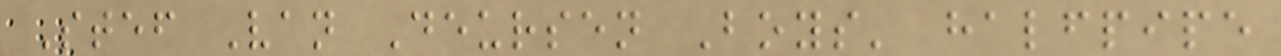Stef Van Deursen Boys' halfpipe
